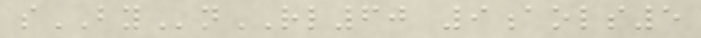sBYnRL60 9aols5
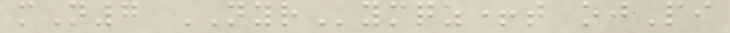mN7 NYRymqz+t ojPi
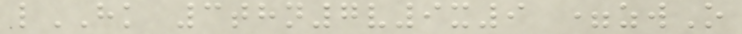lHK 3thn7v9x9 =zwO
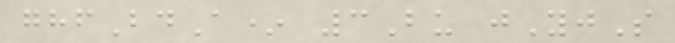ghfBdA* 3Bu jYjS
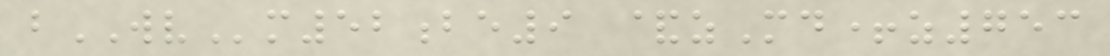bWVm52be9 &zMd+z753
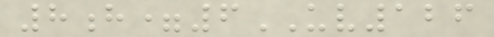8h=6UV126
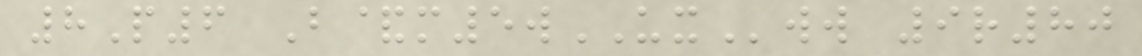8P6 B&m5wUXww 9r80
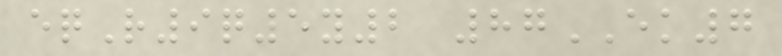eqR9q5y2 87EK7
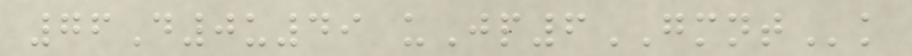76D0u49 uJp6GMNTk
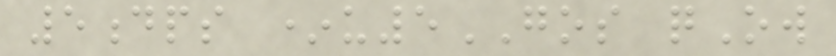5dps *u5GOS qOw
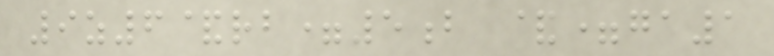9z6&rb=5b &=ga1
